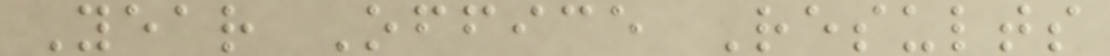Year Office Results
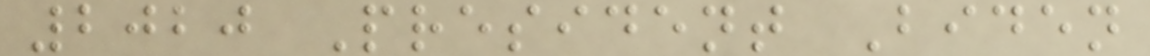2020 President Biden
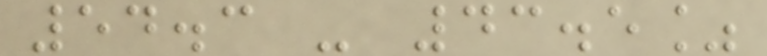54.3 - 43.5%
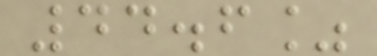44.6%
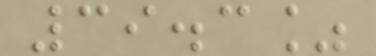39.3%
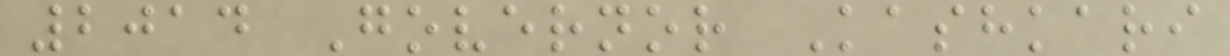2014 Governor Kashkari
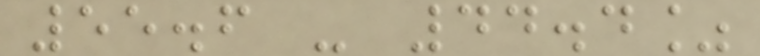55.6 - 44.4%
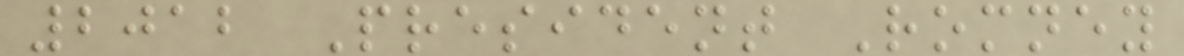2012 President Romney
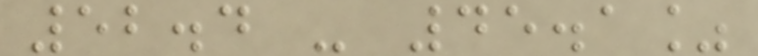52.4 - 45.1%
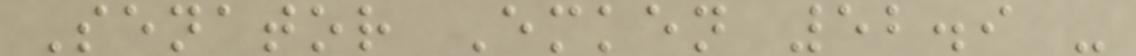Senator Emken 52.9 -
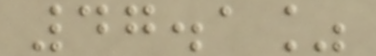47.1%
